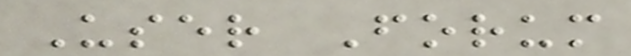User Forum
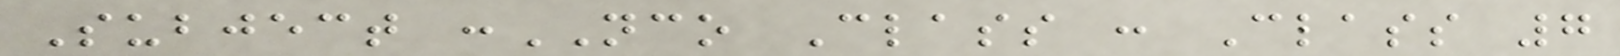Subject :NCO Class : Class 7
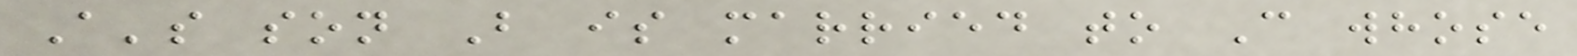A's son B is married to C whose
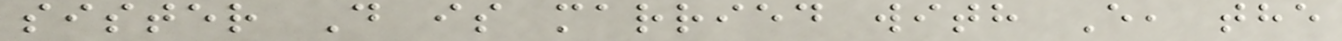sister D is married with E, the
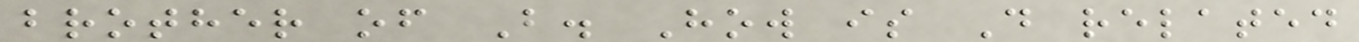brother of B. How is D related
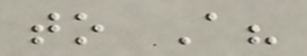to A?
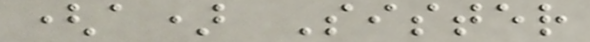(a) Sister
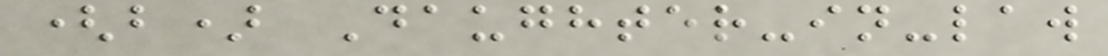(b) Daughter-in-law
